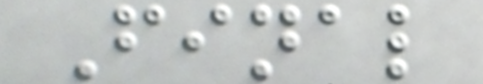Final
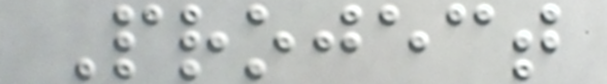Project
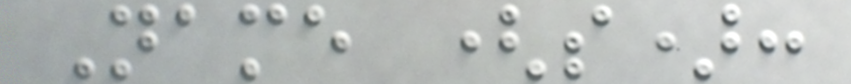Name (s):
